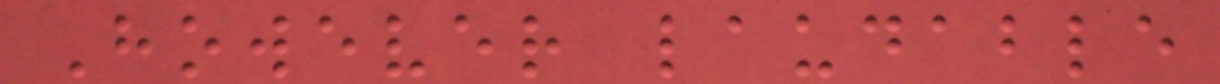However laudable
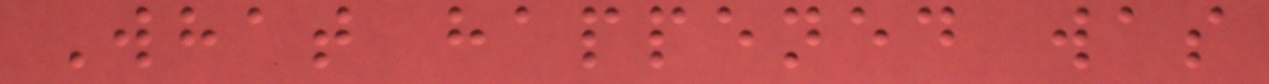What happened was
